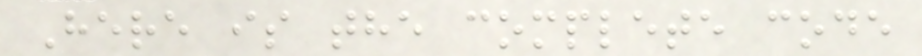Here is the complete code
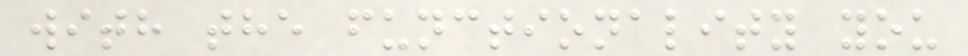with the functionality you
